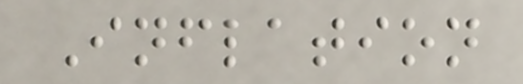Inflation
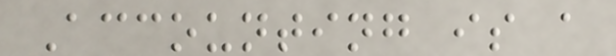Accounting is a
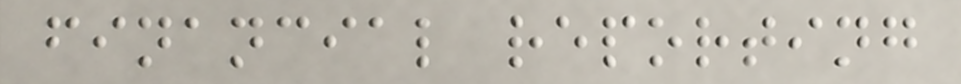financial reporting
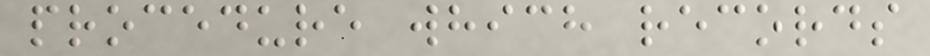procedure which records
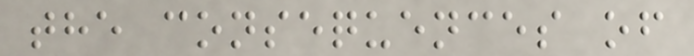the consequences of
